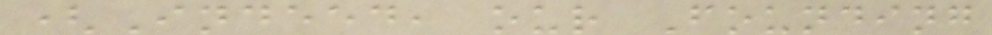(Indeed, our Founding
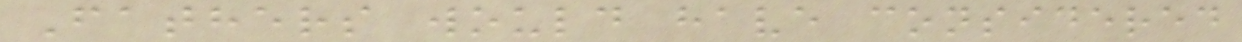Fathers would have considered
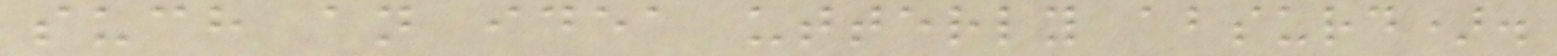such an idea utterly absurd).
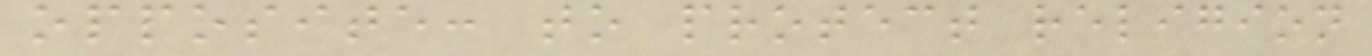opposite: to protect religion
